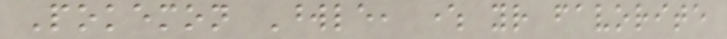Pokemon Wordle, where your favorite
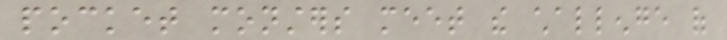pocket monsters meet the challenge of
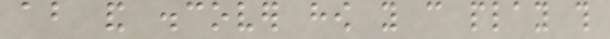about and discover how you can play this
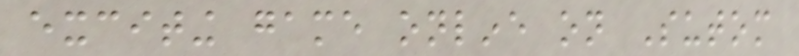exciting game online on Sutom
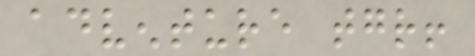adventure together!
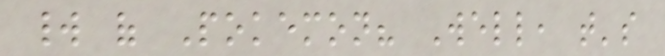world of Pokemon? Well, that's
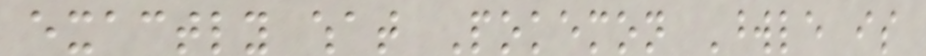exactly what Pokemon Wordle is
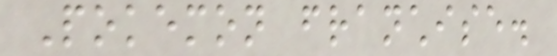Pokemon franchise.
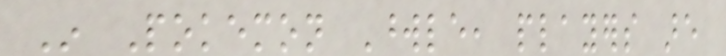In Pokemon Wordle, players are
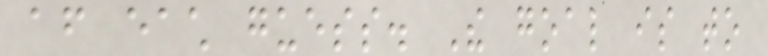after each guess. The goal is to
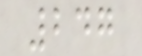247
